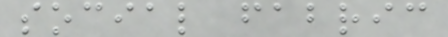social fabric
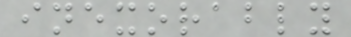inexorably
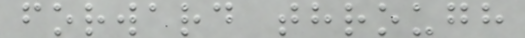forward through
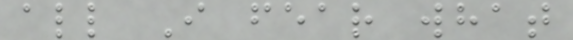all I fear what
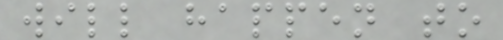will happen to
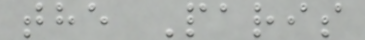the Paris
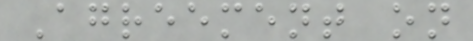Agreement on
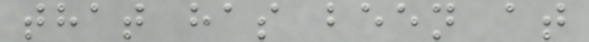that has been at
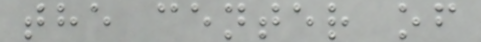the center of
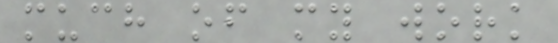much of my work
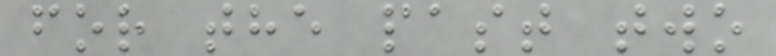for the past two
